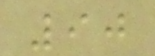90
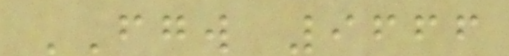FGW 9666
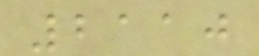2110
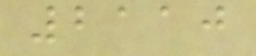2110
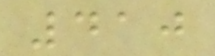410
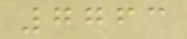7763
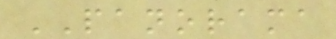PANORAMA
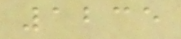1235
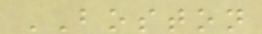BOSTON
